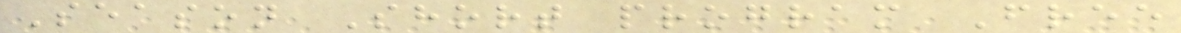Season Short program Free
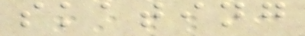skating
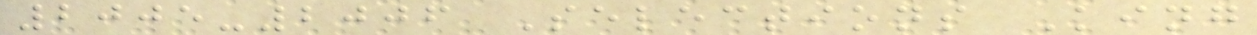2005-2006 Selections King
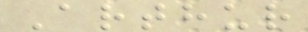Arthur
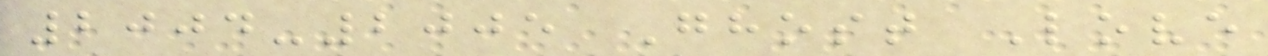2004-2005 Ghost Love
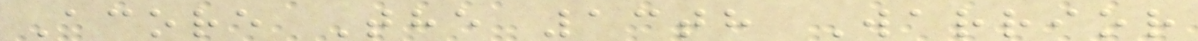Acore The 13th Warrior
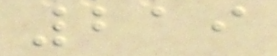219
